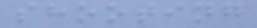shooting
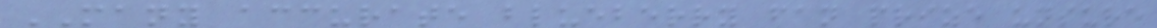MANY accurate blueberry fan prize unsure
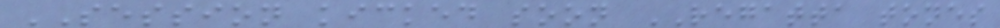SESSION kicked soon REGATTA tones
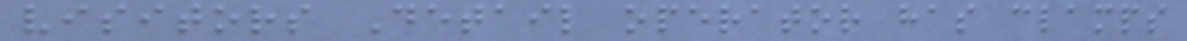visitors Detail operator has clamps
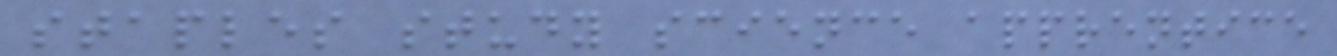staples study science apprentice
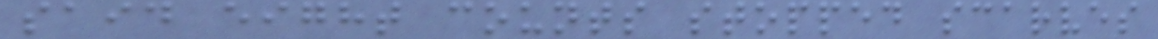said eight counts stopped scarves
